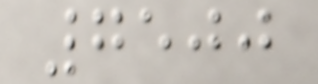7500
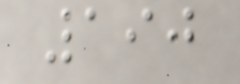190
